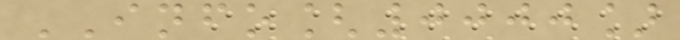INFO[0000]
